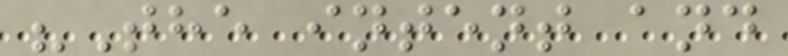"The intent and
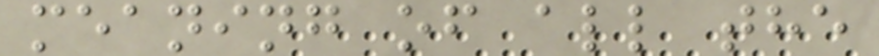meaning of all the
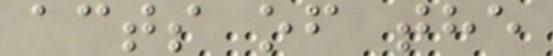acts of the
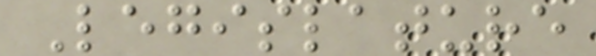Legislature
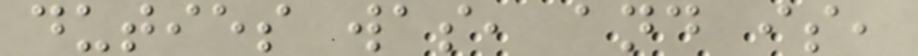duties was, and is,
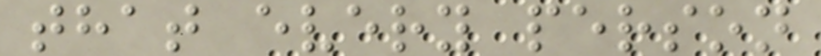that every person
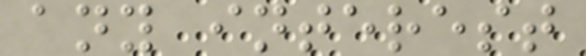any interest
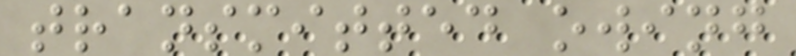transmitted owing
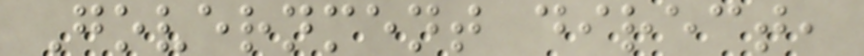Government direct,
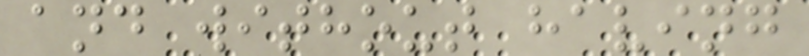and without having
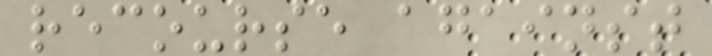recourse against
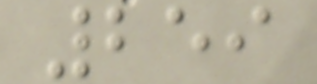259
